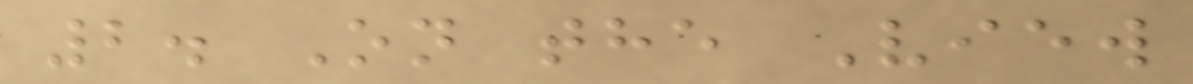2. On the View
